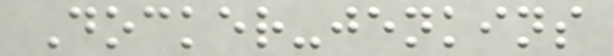Docker-jenkins
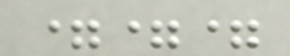===
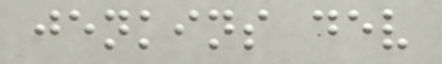jenkins dev
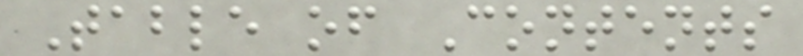Table of Contents
